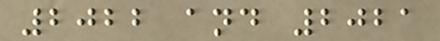2022 and 2021
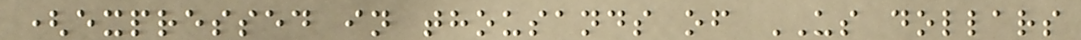(expressed in thousands of US dollars
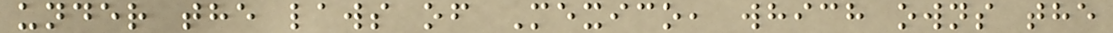under the laws of Mexico, which owns the
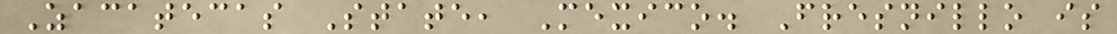Zacatecas State, Mexico. Fresnillo is
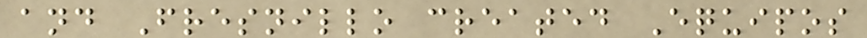and Fresnillo created Equipos
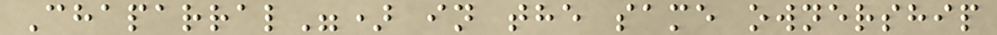Chaparral") in the same ownership
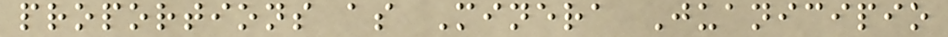proportions as Minera Juanicipio
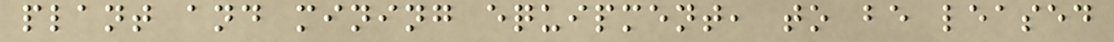plant and mining equipment, to be leased
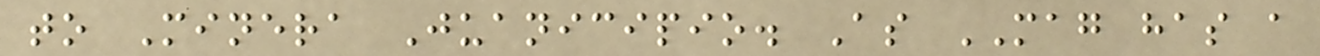to Minera Juanicipio. As MAG has a
